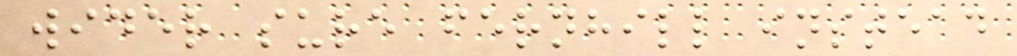wider sure fernhill instead
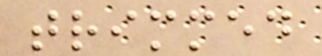trimmed
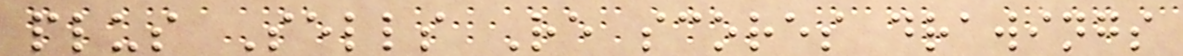plus Sells Re scores drawings
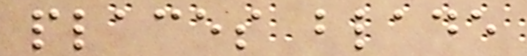places blade
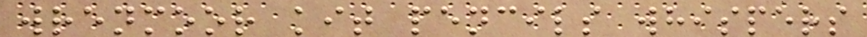wrenmoor kit pencils whispers
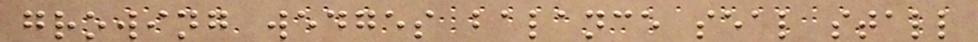growing wedges balance seal stall
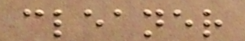cleaner
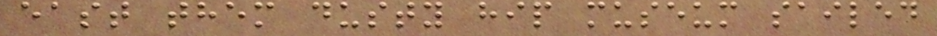east them dusty hip museum sailed
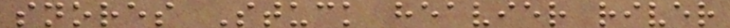snores Stuck heavier river
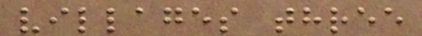villages three
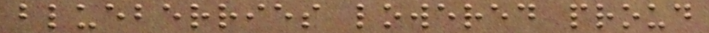blueberries lowered proud
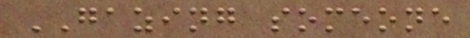GAZING someone
